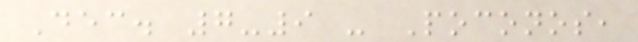Dec. 7-9 - Poconos,
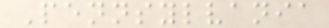Pennsylvania
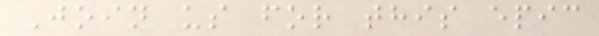Join us for this epic
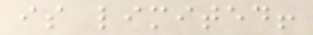is limited!
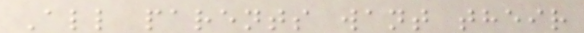All parents want their
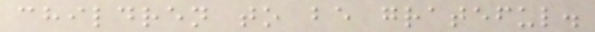children to be grateful.
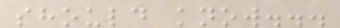should know...
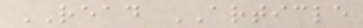READ ARTICLE
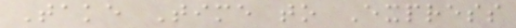Take Time to Express
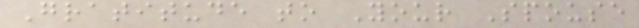Gratitude to Your Spouse
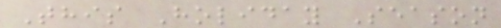This Holiday Season
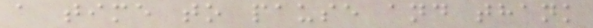a time to pause and thank
